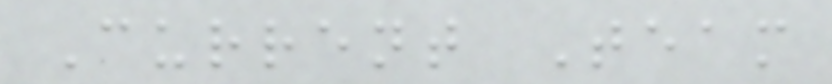Current Team
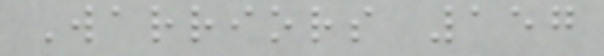Warriors 157
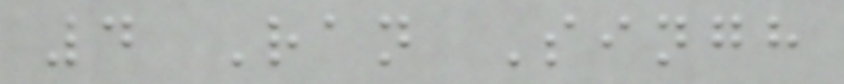4 Ran Singh
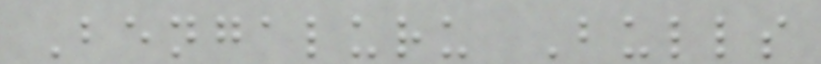Bengaluru Bulls
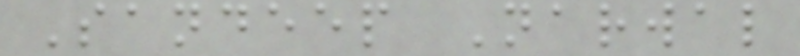Sandeep Narwal
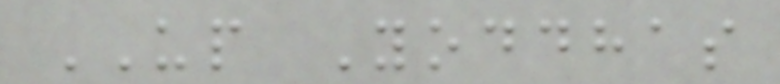UP Yoddhas
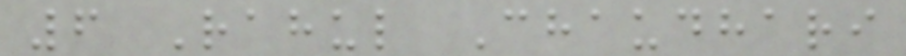6 Rahul Chaudhari
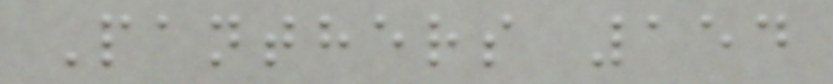Panthers 154
